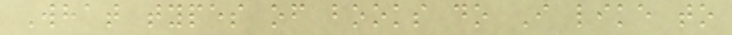What types of books do I like to
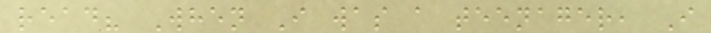read? When I was a teenager, I
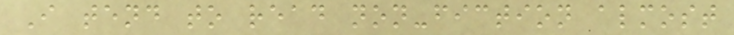I tend to read non-fiction almost
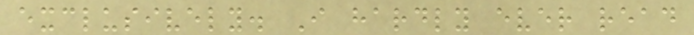exclusively. I hardly ever read
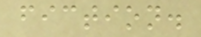fiction.
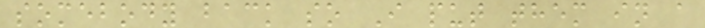somebody back so I put them in a
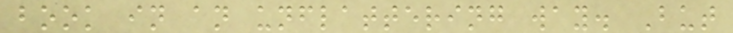book in an unflattering way. But
